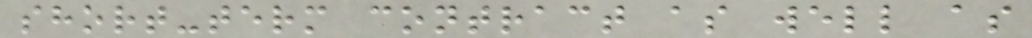short-term contract as well as
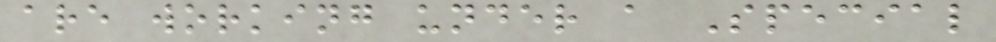are working under a Special
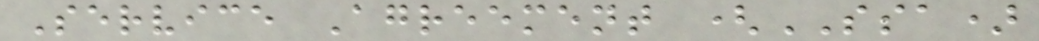Service Agreement (SSA)
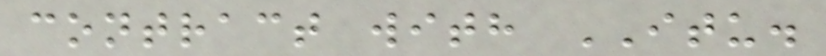contract with ITU.
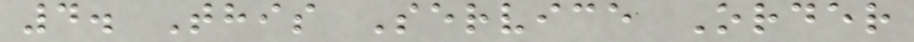4. This Service Order
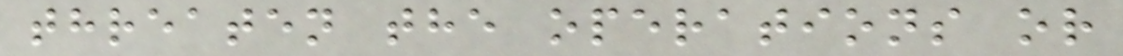threaten the operations or
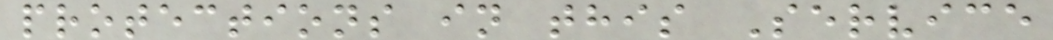protections in this Service
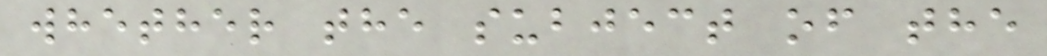whether the subject of the
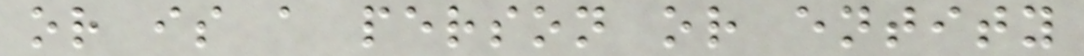or is a person or entity
